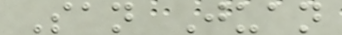San Juan
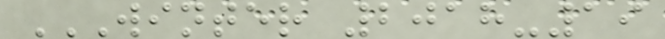WINTER 2018-19
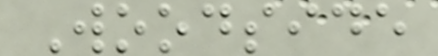Woodside
